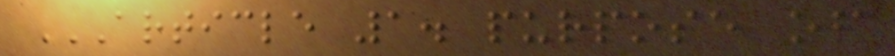ARTICLE 1. PURPOSE OF
